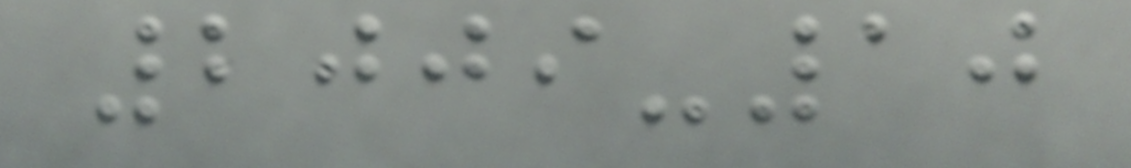2009-10
